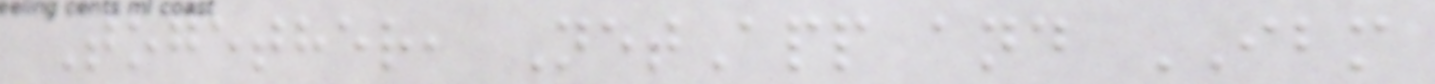Together, NetApp and IBM
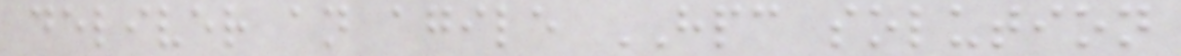deliver an agile HPC solution
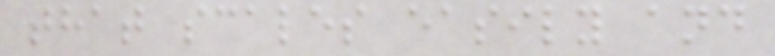that scales easily and
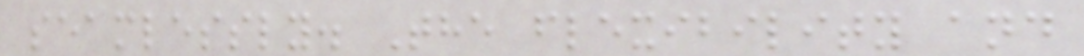seamlessly. The flexibility and
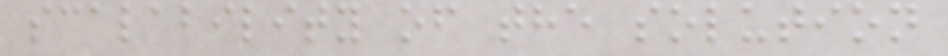scalability of the solution
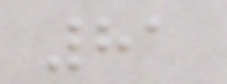81
